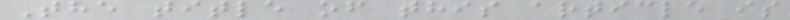The title of this article is
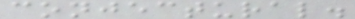conjectural.
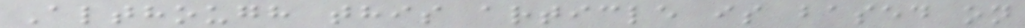Although this article is based on
